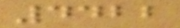4422
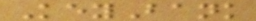KeyBank
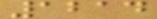1214
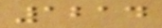1214
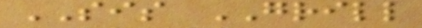SIS GRILL
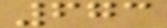673
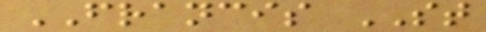FRANCIS ST
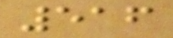516
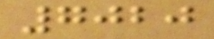7020
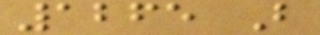1265 B
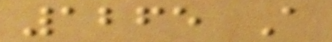1265 A
